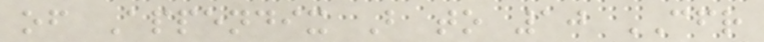of Appendix B to 10 CFR
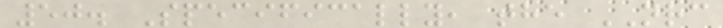50. Specifically, the NRC
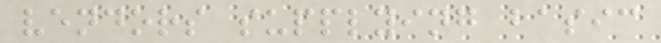vendors supplying basic
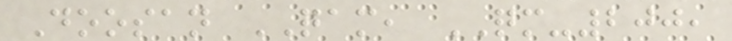Doosan QAM, QM-200,
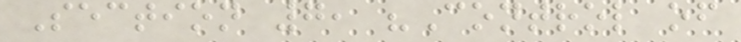Section 7, "Control of
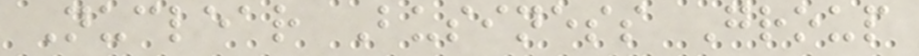Nuclear Business Group
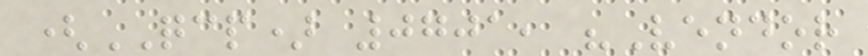(QCP) 0701, "Vendor
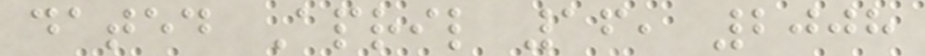dated April 16, 2008
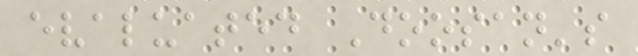evaluated Doosan's
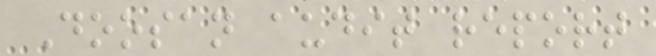Doosan audit report
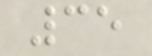35
